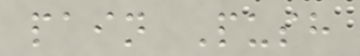pain Push
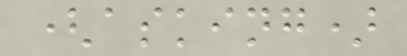(asking)
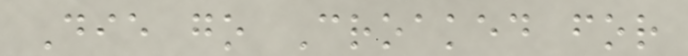Die go Croaked for
